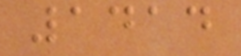1414
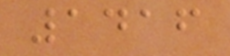1416
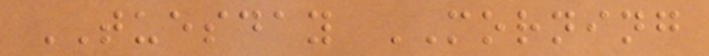TUESDAY MORNING
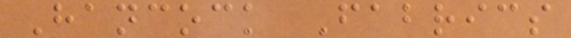Hancock Fabrics
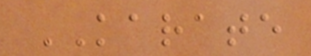KARATE
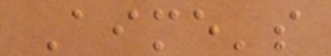Aime's
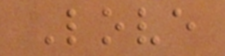Love
